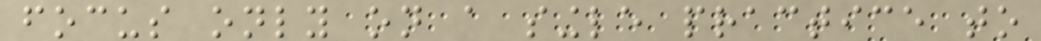focus only on a single practice to
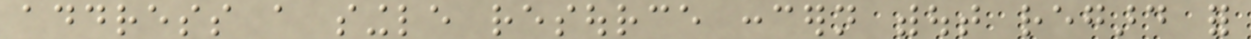address a single resource concern without regard for
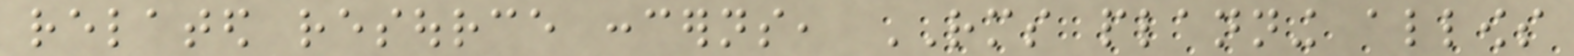related resource concerns, RMS planning allows
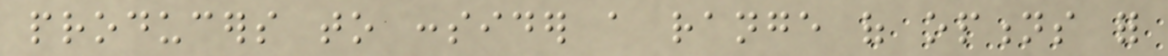producers to consider a range of options for
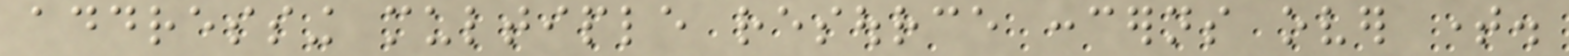addressing multiple resource concerns over time.
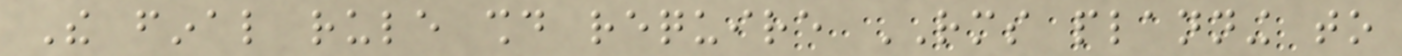The final rule should require RMS planning to
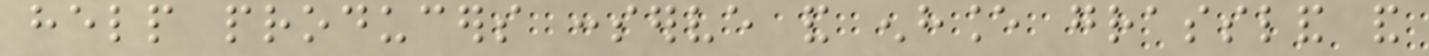help producers conserve and enhance grassland and
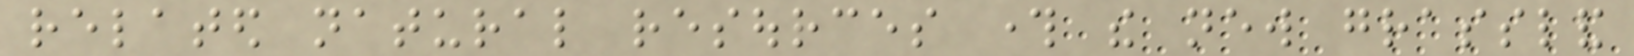related natural resources through the new grassland
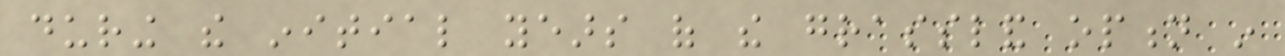during the initial years of the grassland option in
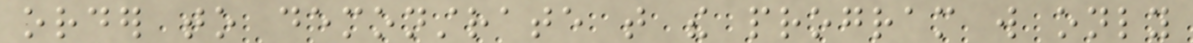order to demonstrate that the program will only
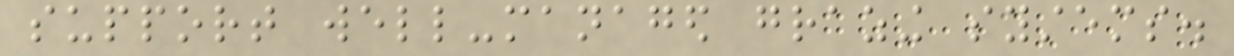support well-managed grazing systems.
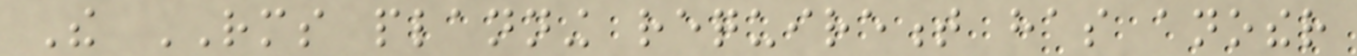The RMS planning requirement has another
